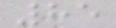85
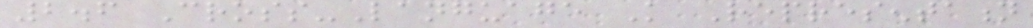2.6 Cross-Language Knowledge Representation
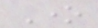One
